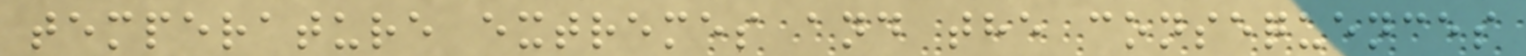temperature extremes and the consequences
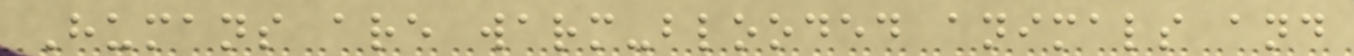Humans are warm-blooded animals and
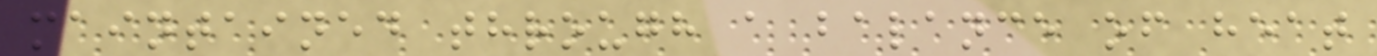maintained through a balance of heat
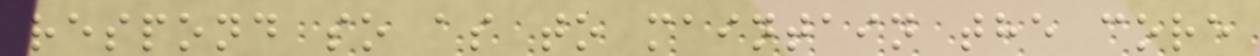respond so as to maintain the core
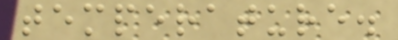temperature.
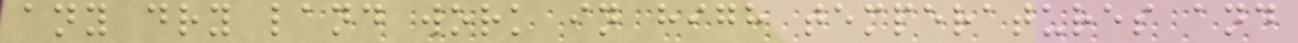any dry land work in high temperatures and
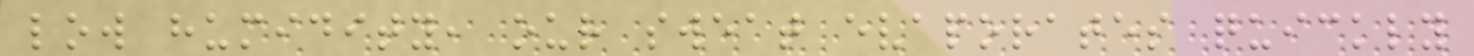low humidity, our sweat evaporates quickly
